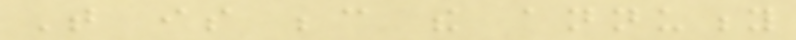That is because the annuity
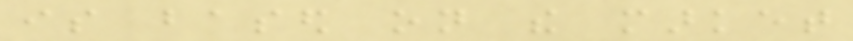is based on the market
